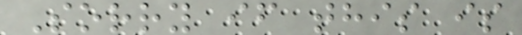Sorry if this is
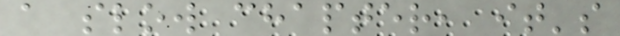a slow chapter, it's
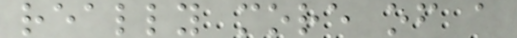really more of a
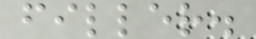filler.
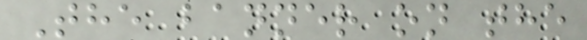The banner on the
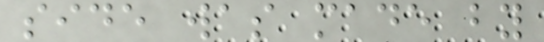side was made by
